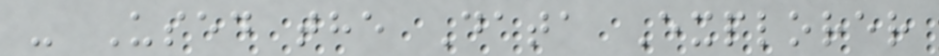- Used the Data Explorer
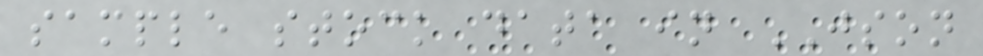sample stock data in JSON
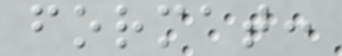format:
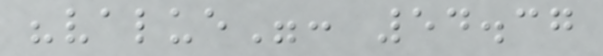"value": 54.37
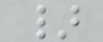}
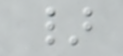}
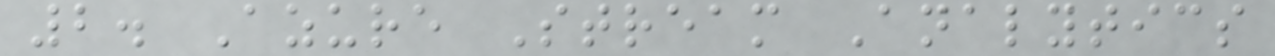2. Azure Stream Analytics
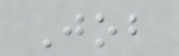Job
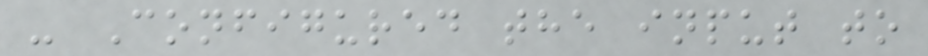- Configured the input to
